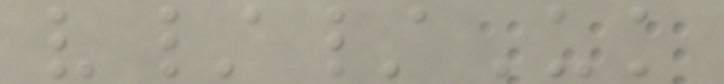v//Uk
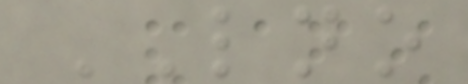LNO
